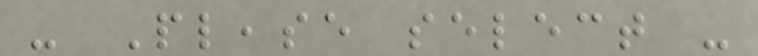- Please select -
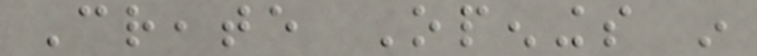Create Openings in
